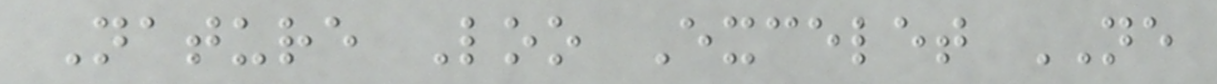Nature Loo Excelet NE
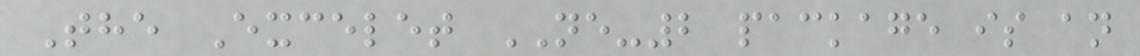The Excelet NE-2 package is an
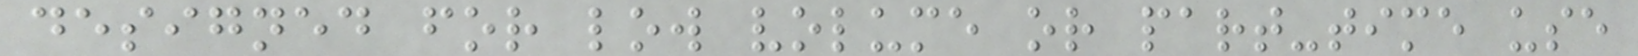designed for low volume or part-time use
